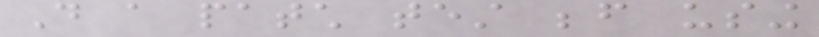Do a patch test before using
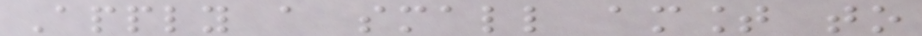Apply a small amount to
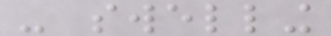- swelling
